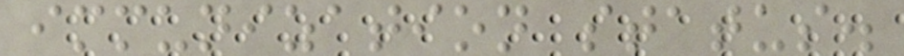immunization status.
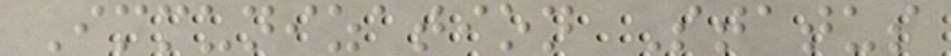Immunization Status
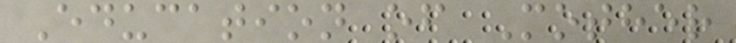Education of Mother
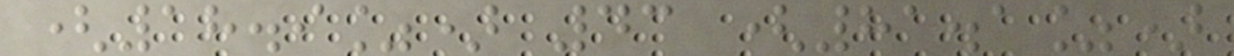(18.9%) 43 (81.1%)
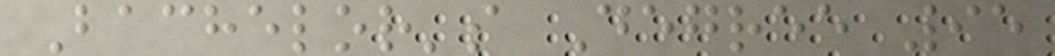Bachelor's Degree 95
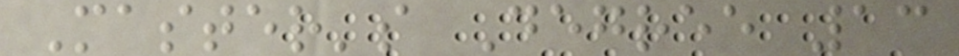Master's Degree 13
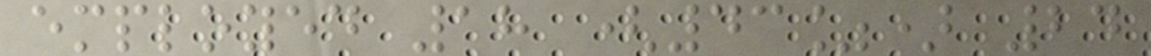employed 18 (43%) 24
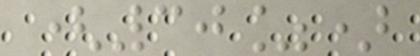(30%)
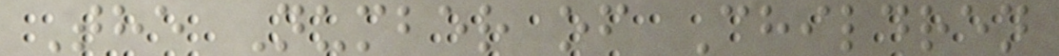The Number of Children
